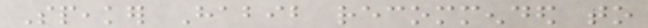Speaker Habib recommended to
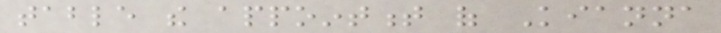table the appointment of Kianna
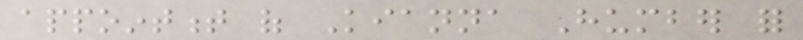appointment of Kianna Humber for
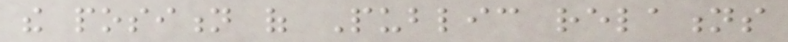the position of Public relations
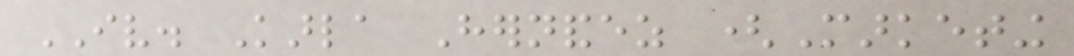IV. Karla Hernandez (Marketing
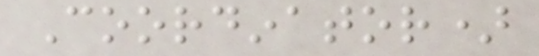Coordinator)
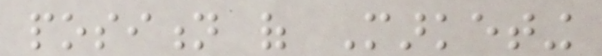position of Marketing
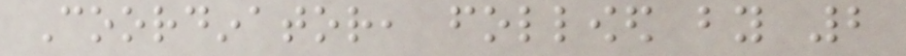Coordinator, followed by 2
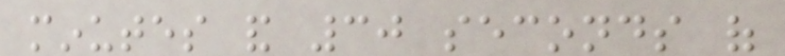minutes and 30 seconds of
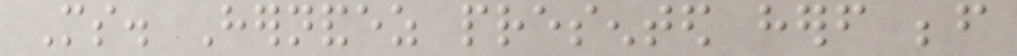Ms. Hernandez presented herself before
